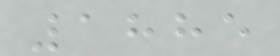1885
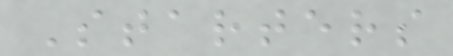Starters
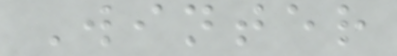Winter
